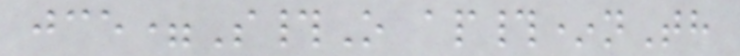jce=S#O ap#*nTh
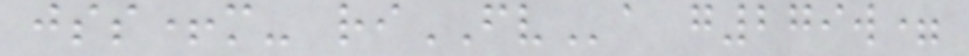jss+m- riFVa g279w=
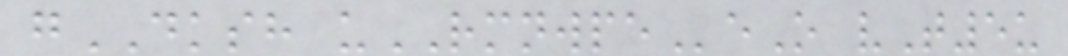gDKSH uRMNWPEeO vT5u
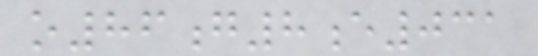o86g8e031
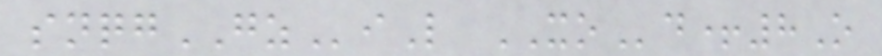snqgGZiL XOd+8O
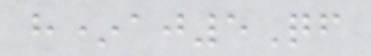h*aj5Qf
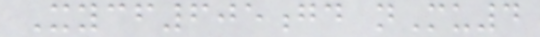Xycf605gd nMu4
